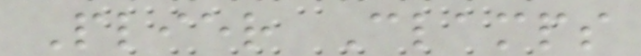Plier Clamps
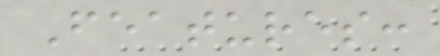Features:
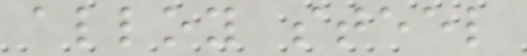alloy steel
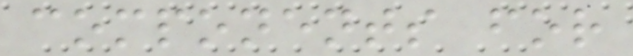components for
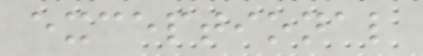exceptional
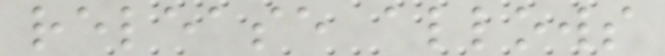release allows
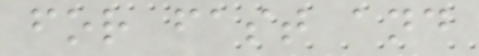for fast and
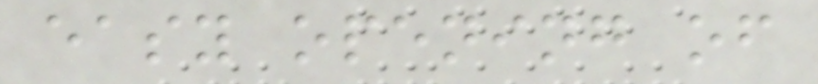easy opening of
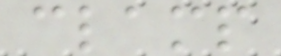clamp
